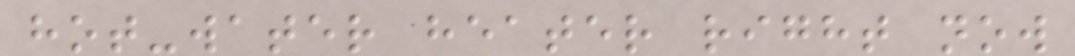hot-water heater right now
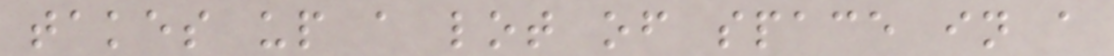takes up a lot of space in a
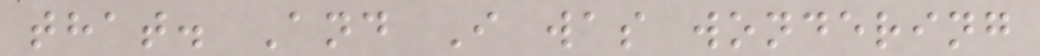that. And I was wondering
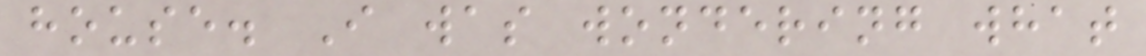house. I was wondering what
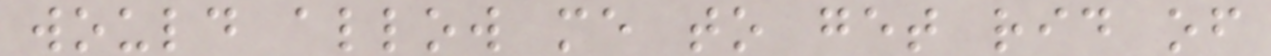would allow me to get rid of
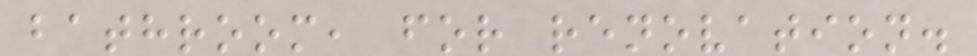bathroom, for renovation.
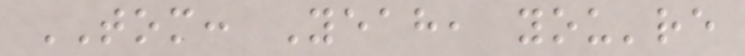TOM: Yeah, you're
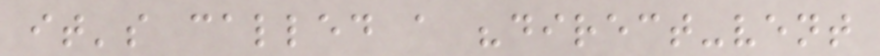it's called a "direct-vent
